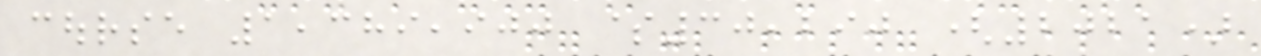course 1,389,900 $30,290 (2021)
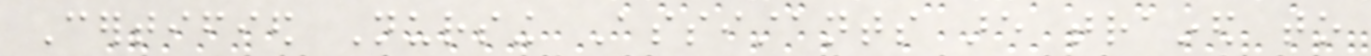Certified Nursing Assistants are trained to
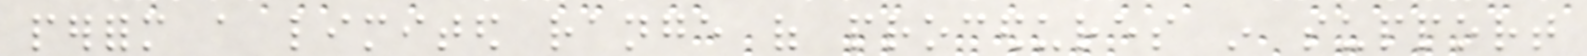perform a limited range of procedures in support
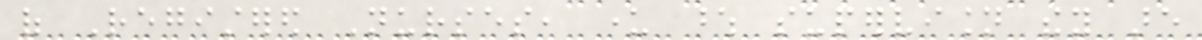of Registered Nurses, under whose supervision they are
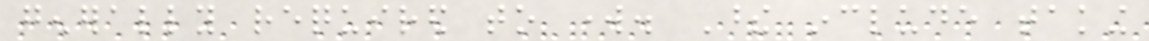generally required to work. These include taking
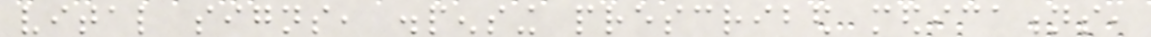vital signs, dispensing prescribed medications,
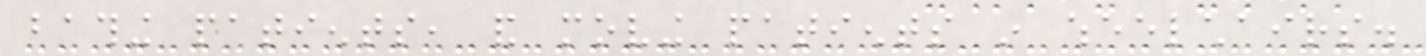bathing patients, and moving patients in wheelchairs.
